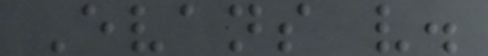Evans v.
